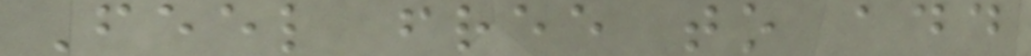Feel free to add
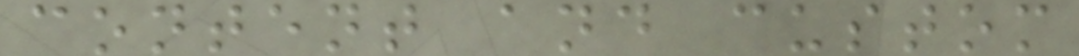content and custom
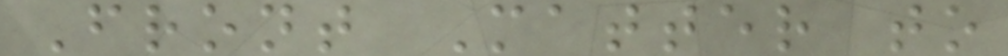Front Matter to
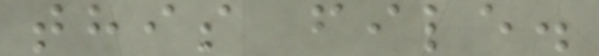this file.
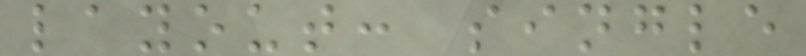layout: single
